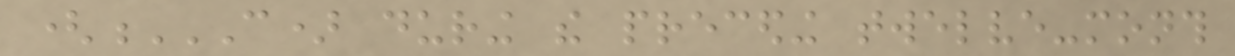(C) DURING THE PRECEDING TWELVE-MONTH
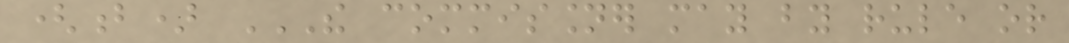(b) THE COMMISSIONER MAY BY RULE OR
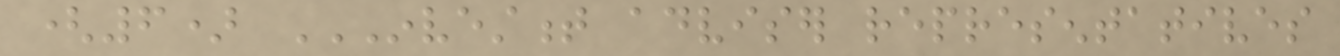(6) INVESTMENT ADVISER REPRESENTATIVES
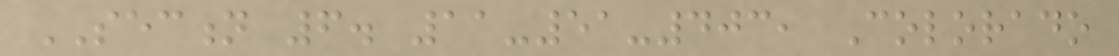SECTION 6. 11-51-403, Colorado
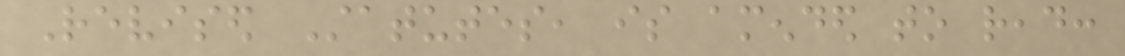Revised Statutes, is amended to read:
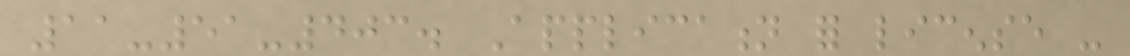11-51-403. Application for license -
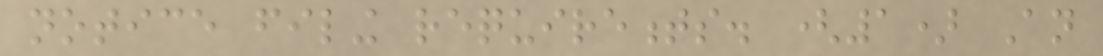notice filing requirements. (1) An
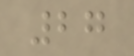27
